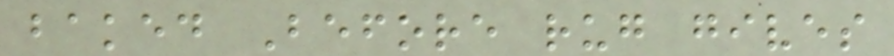baked Before rug gives
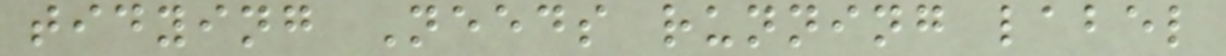tidying Needs running label
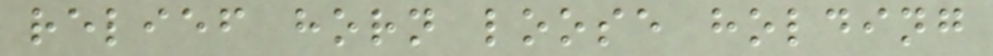relief horn loose holding
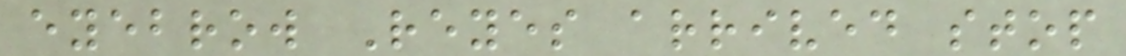eyebrow Reyes arrived stop
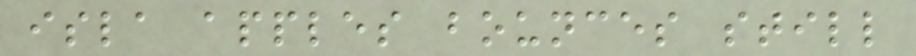isla apples bounces still
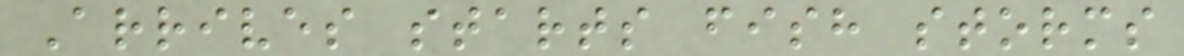Arrives starts fish storms
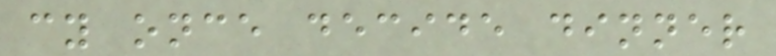cy once decide dinner
